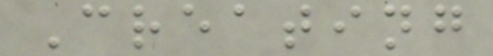Creating
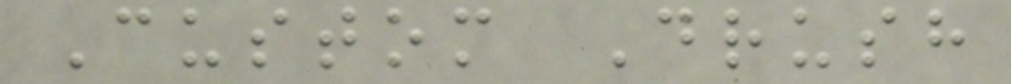Custom Drush
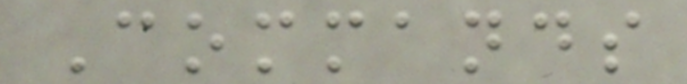Commands
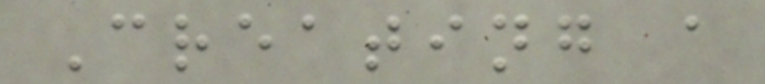Creating a
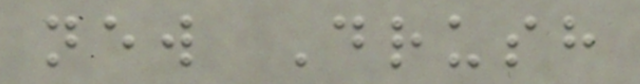new Drush
